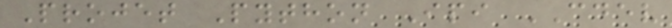Projet Python Ipi CDEV
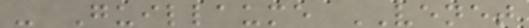- Guillaume VENET
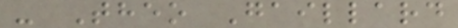- Theo Gaillard
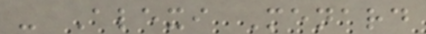- Alexi Menard
